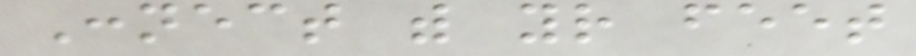Connect with your feet
